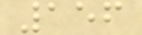156
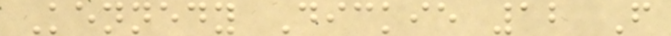Kennedy Dickie 12 F
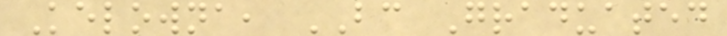Kelowna, BC Graduated
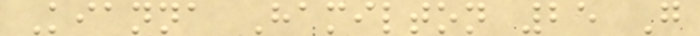Kianna Hamilton 25 G
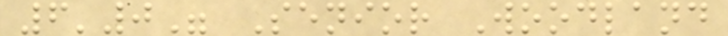6'0" Senior Woodland
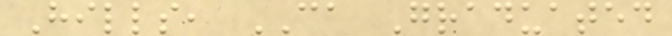Hills, CA Graduated
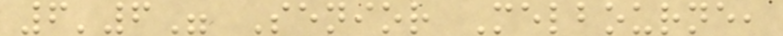6'6" Senior Melbourne,
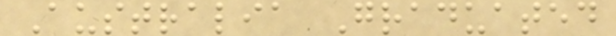Australia Graduated
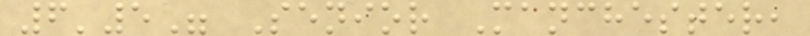6'5" Senior Manchester,
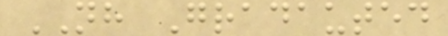NH Gradauted
